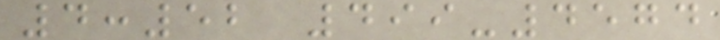4:52 499-4574
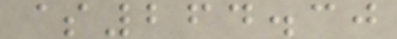$264.30
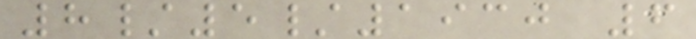8/5/1930 6
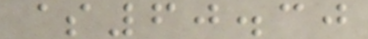$60.30
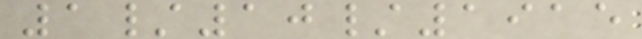1/10/1915
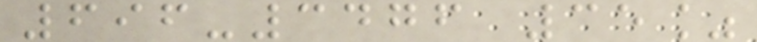696-3476 35%
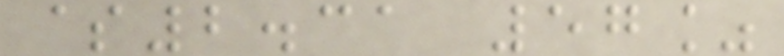$2.31 57%
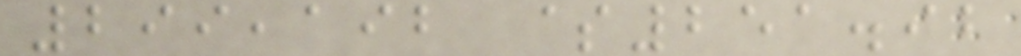299,192 $251.92
